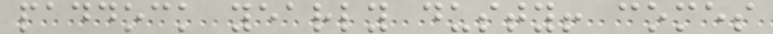paddock yearly dusty! comes
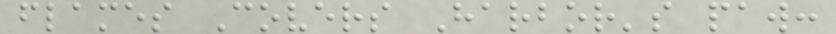flames Covers Harbor's paw:
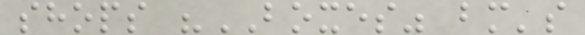shops "BOXES" bm's
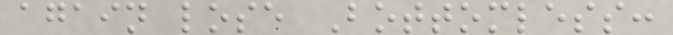again lose Bottomless:
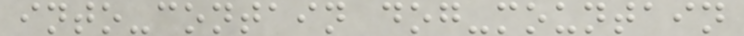into-contain dog-mountain
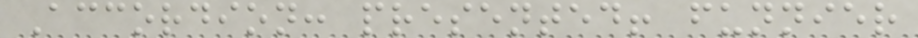Accordion: presented! funnier
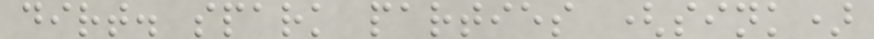dirt. spark parties (sink)
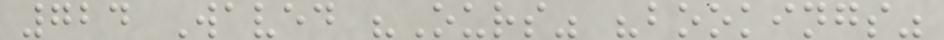724 Waved "Ours" "bookings"
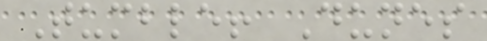Tumble! Dunes
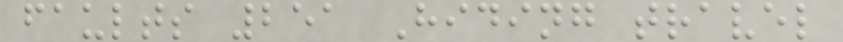faults 251 Hiding travel
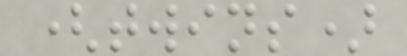(twins)
